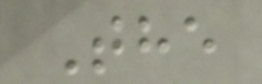The
